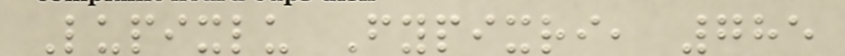Lupixlu Fypixri, 785
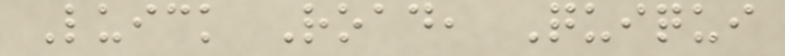Luick Road, Quiqui
